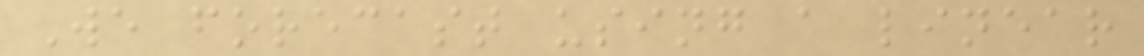We forecast using a linear
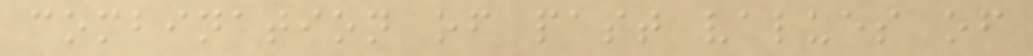combination of past values of
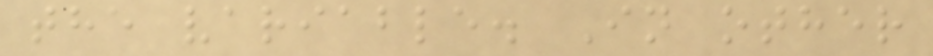the variable. In other
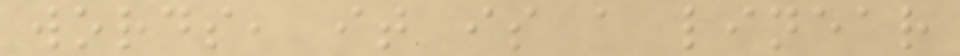words, it is a linear
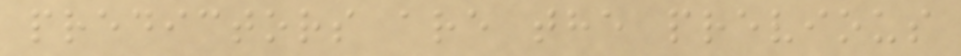predictors are the previous
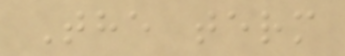The term
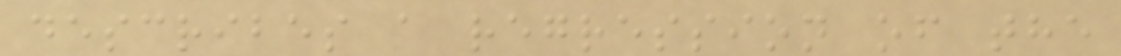describes a regression of the
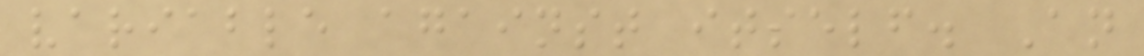variable against itself. An
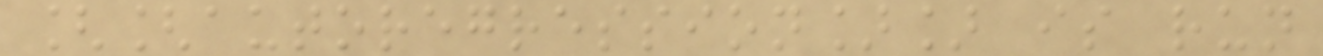[[autoregression]] is run
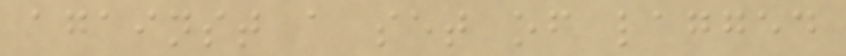against a set of lagged
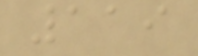119
